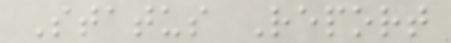Status Report
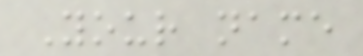Your name
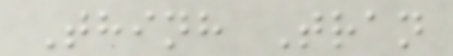Thinh Tran
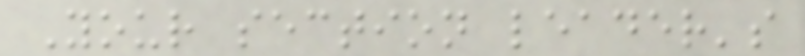Your section leader's
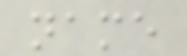name
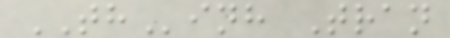THinh Tran
